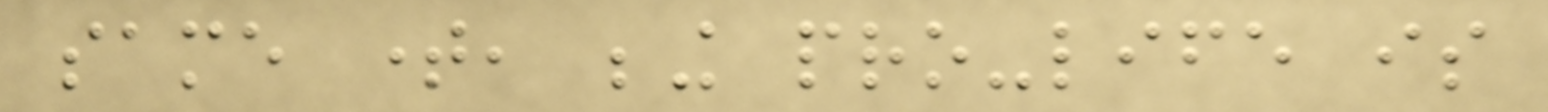same time, being pro-life is
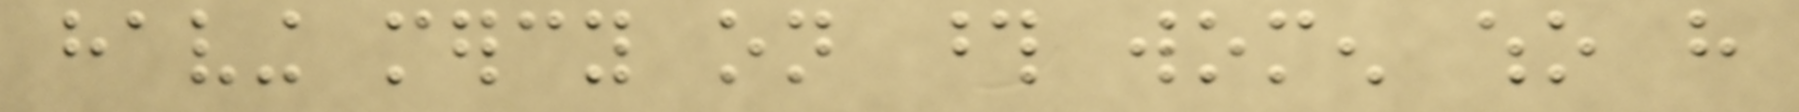having mercy on those women who have
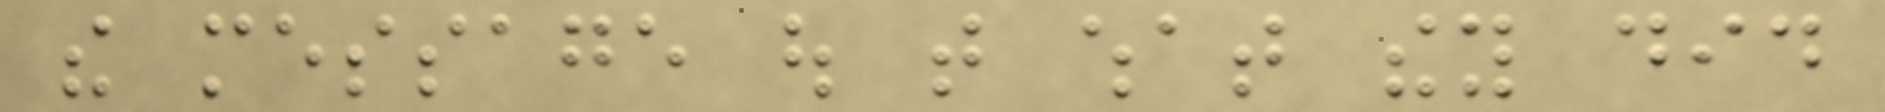the message out that what they did
